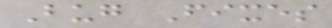Bug Fixes
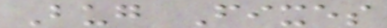Bug Fixes
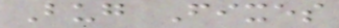Bug Fixes
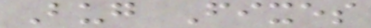Bug Fixes
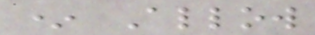* Allow
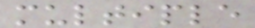multiple
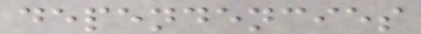dependencies
